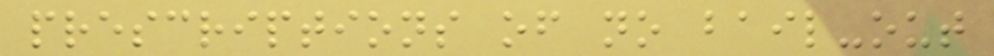prescriptions of no bail-out
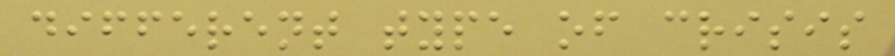different type of crisis
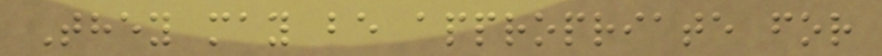They may be appropriate for
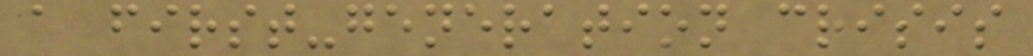a first-generation crisis
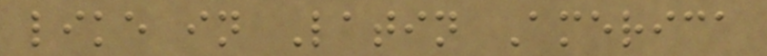like in Latin America
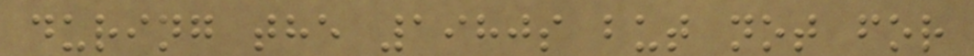during the 1980s but not for
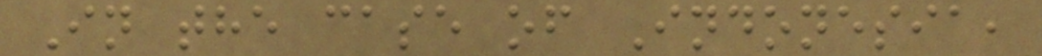In the case of Indonesia,
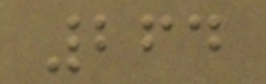264
